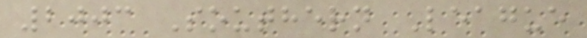2003 Southern League
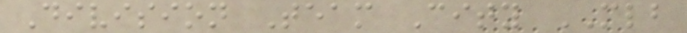Division Team City MLB
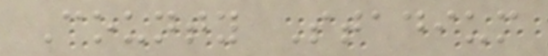County Stadium
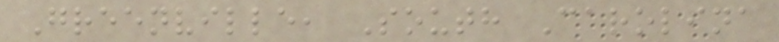Greenville, South Carolina
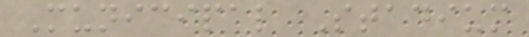Municipal Stadium
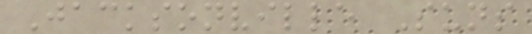Jacksonville Suns
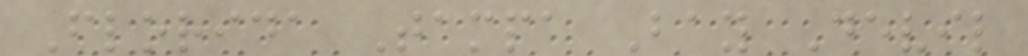Florida Tampa Bay Devil
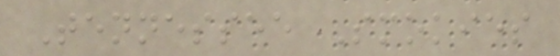Tennessee Smokies
